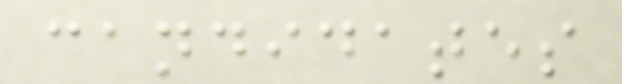candidates
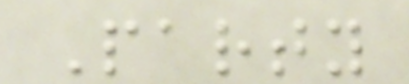Party
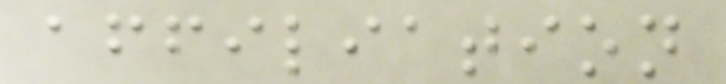affiliation
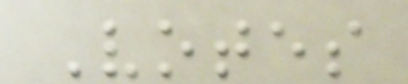Votes
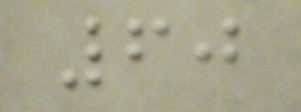60
